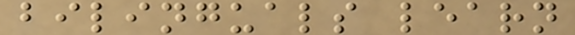bilinguals learn
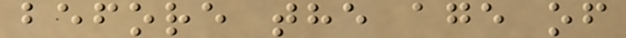before the age of
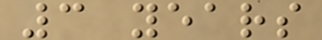3 years
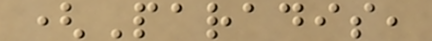(Paradis,
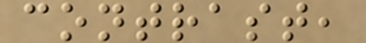contrast,
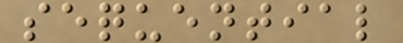sequential
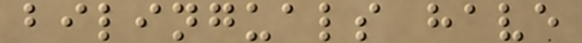bilinguals have
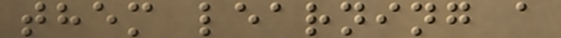them learning a
